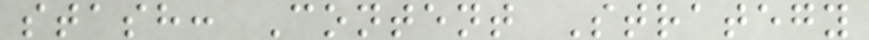stash: Content Strategy
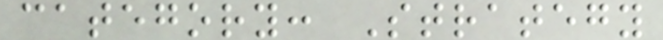category: Strategy
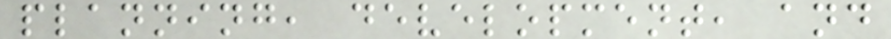planning, development, and
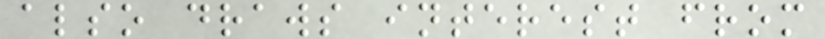also draws interest from
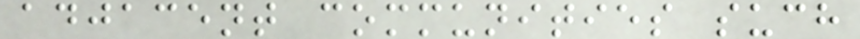adjacent communities such
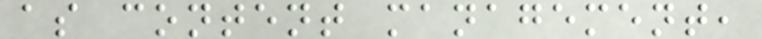as content management,
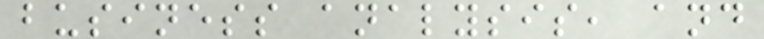business analysis, and
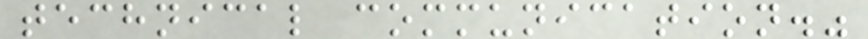technical communication."
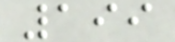199
